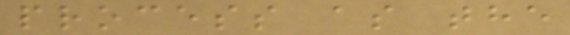process as the
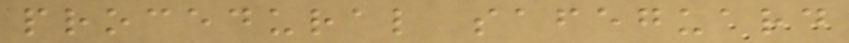procedural safeguard
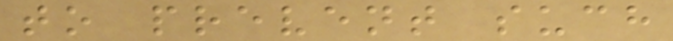to prevent such
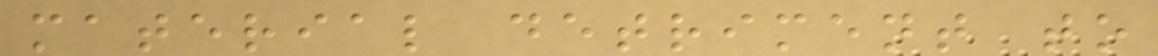material detriment to
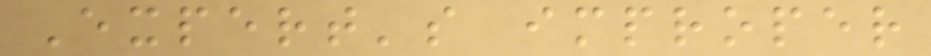Expert's improper
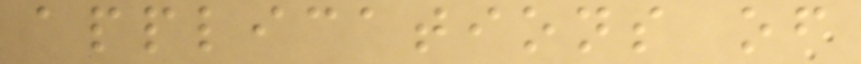applications of
